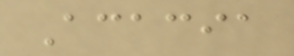Acacia
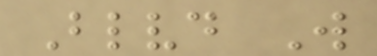Blvd W
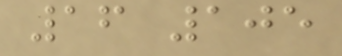16 105
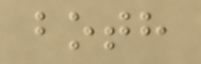both
